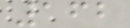162
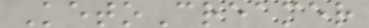KetoCreamer
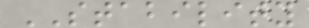STABILITY
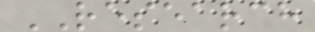RESEARCH
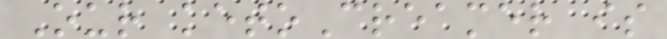Our ketoCreamer is
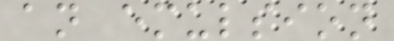an emulsion
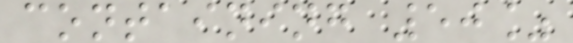containing 50%
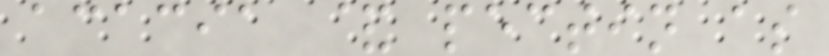acacia & pectin as
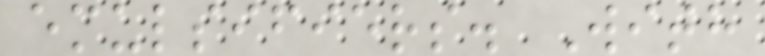emulsifiers. With
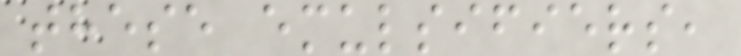these emulsifiers,
